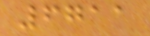6711
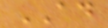AD
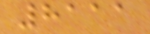8111
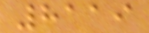8119
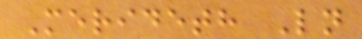Merideth Ln
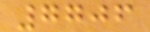7706
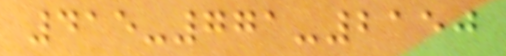415-771-2150
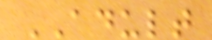ADULT
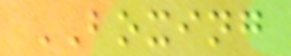BOXING
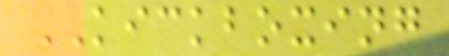KICKBOXING
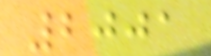2001
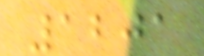1201
